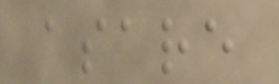asare
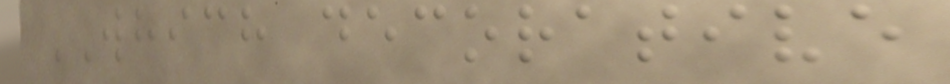WHICH decorative
